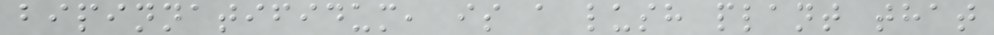bipinnatifidum, is a lush plant that
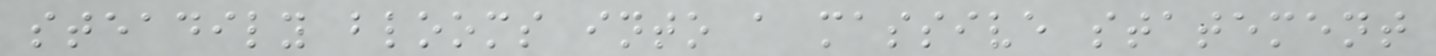steadily blooms into a massive statement
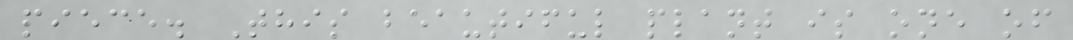piece. This beautiful plant is one of
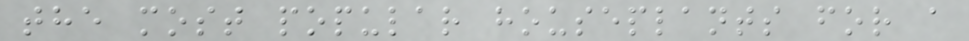the most popular houseplants for a
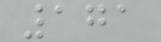171
